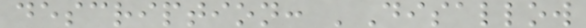description: 'Disallow
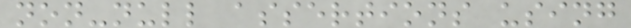non-null assertions using
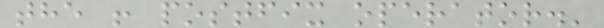the ! postfix operator.'
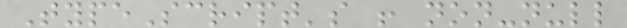TypeScript's ! non-null
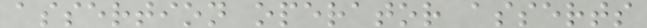assertion operator asserts
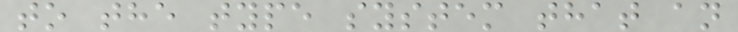to the type system that an
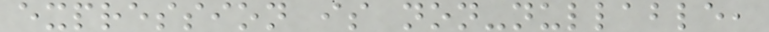expression is non-nullable,
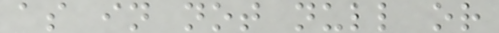as in not null or
